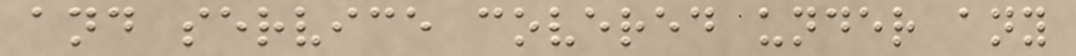and service covered under any
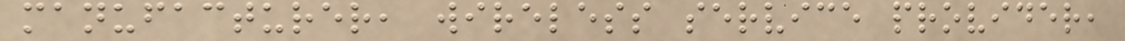manufacturer, wireless service provider,
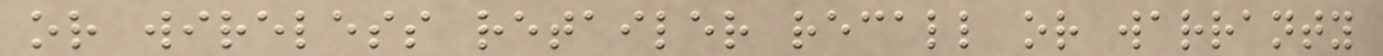or wireless retailer recall or warranty
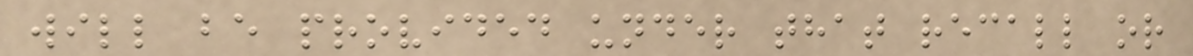will be provided under that recall or
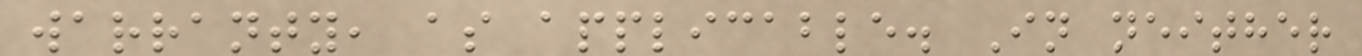warranty, as applicable. In neither
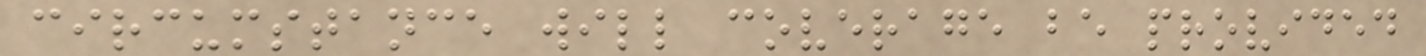circumstance will coverage be provided
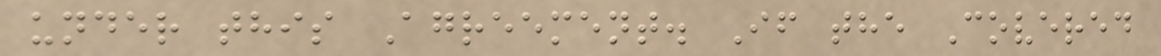under this Agreement. If the Covered
